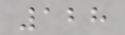128
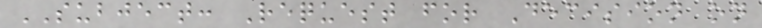SUBJECT: Request for Decision on
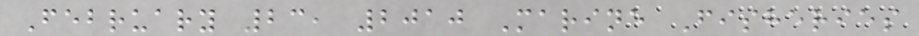February 23, 2010 Marine Fisheries
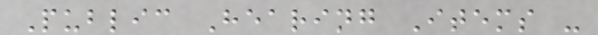Public Hearing Items -
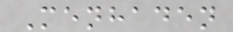Menhaden
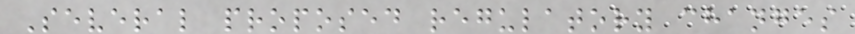Several proposed regulatory changes
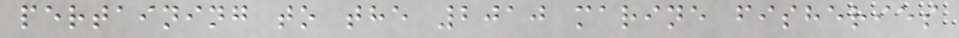pertaining to the 2010 marine fisheries
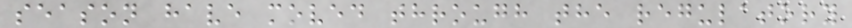season have moved through the regulatory
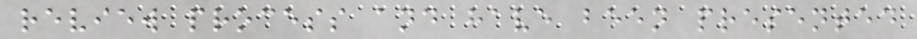review process and have been presented
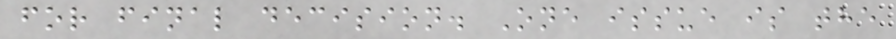for final decision. One issue is the
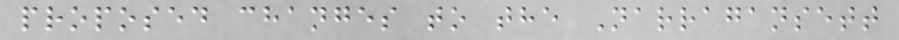proposed changes to the Narragansett
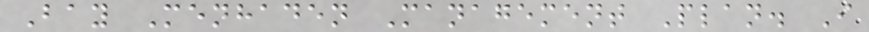Bay Menhaden Management Plan. I
